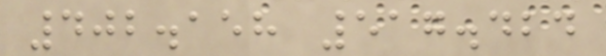402.158 517.424
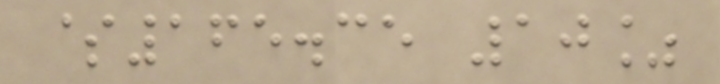$165.35 10%
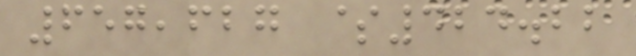657,627 $424.22
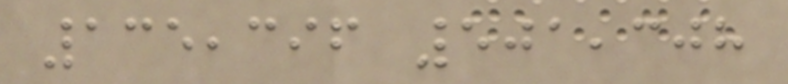135,396 501,308
